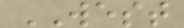WEST
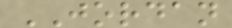JORDAN
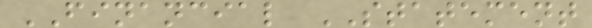FINANCIAL STATEMENT
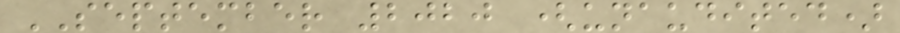SEPTEMBER 2020 (unaudited)
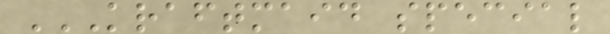KRAFTMAID SPECIAL
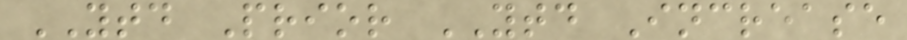YTD Prior YTD Increase
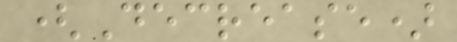(Decrease)
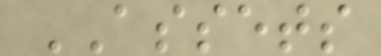ASSETS
